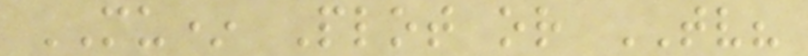MU* Plot or TV?
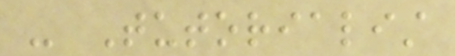- Tutorialist
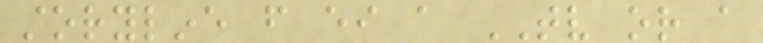storyline from either a TV or a
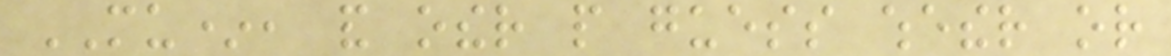MU*, and other people guess whether or
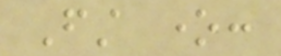First one:
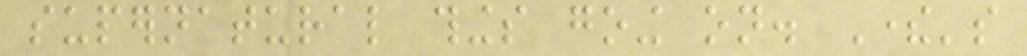supernatural things going on. There's
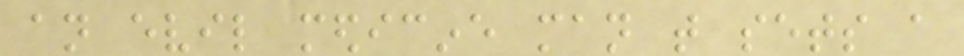an evil medicine man that sets a
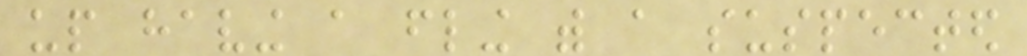up having a fling with a suspected
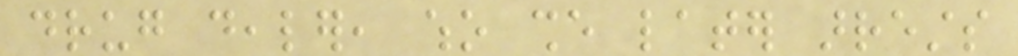drug dealer, who she later arrests
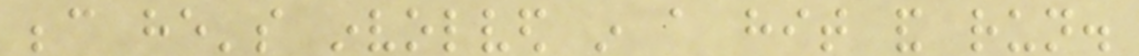because he's involved in a hit and run.
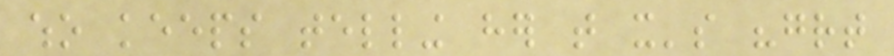who keeps telling her that it's "great
